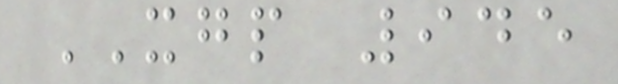XGP 945
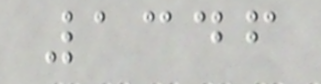1346
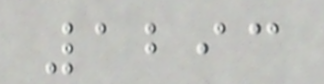1293
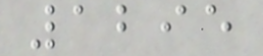1295
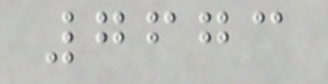7673
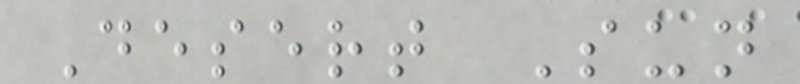Desert Sun
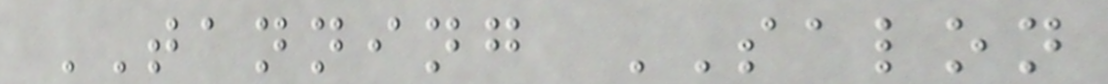TANNING SALON
